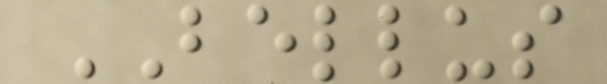BELLUS
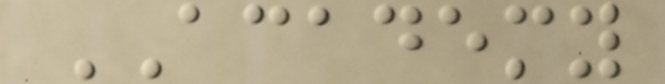ACADEMY
